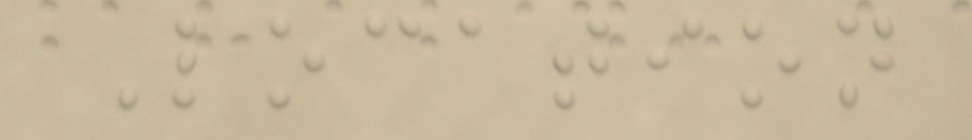Location
